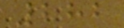282
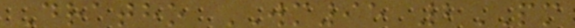Dratho WM95 2PM
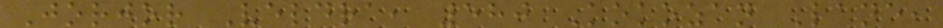Jorjor Veldra, 580 Kokozan Lane,
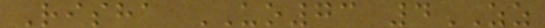Risha UO73 4ZZ
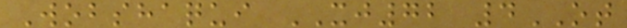Wobshaqui XJ72 4OT
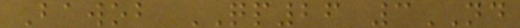Bawob QP26 3ND
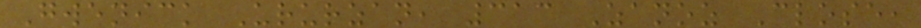Gwenick Ururzan, 313 Zanoz Close,
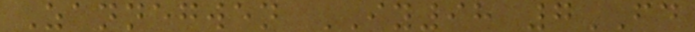Zannegwen IY98 7FD
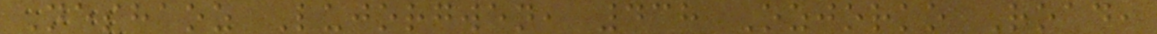Neshaoz Lujorgwen, 438 Ozjorko Road,
